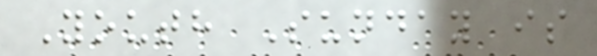Youth Sunday is
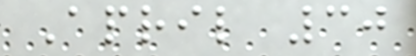April 30
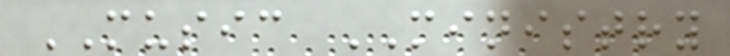MUSIC MINISTRY
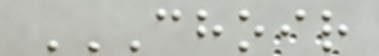CHOIR
